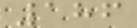186
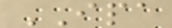IPA
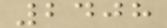2408
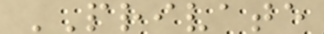PRIVATE
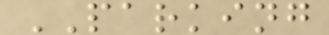PARKING
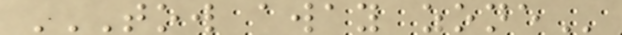TOW AWAY ZONE
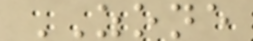ZONE
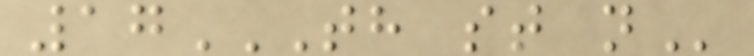17TH ST N
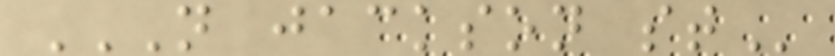N JACKSON ST
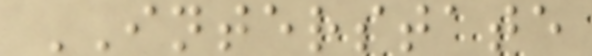INTERSTATE
